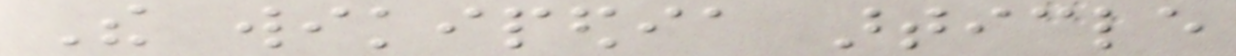The wikipedia article
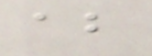about
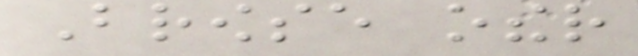Browse other
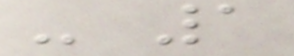- 1
